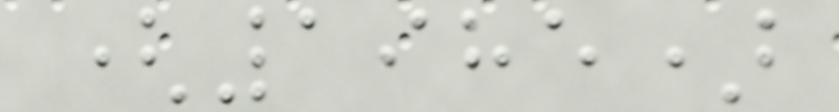(1985)
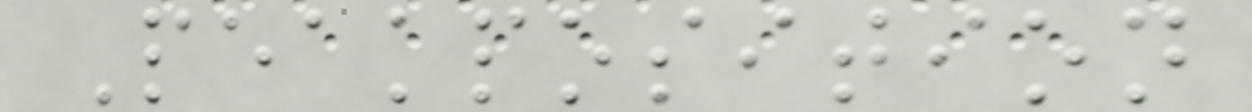Peakposition
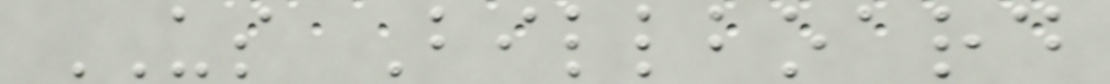US Billboard
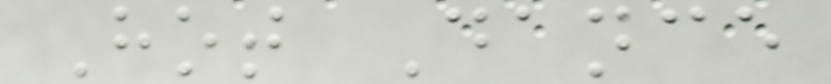Hot Dance
